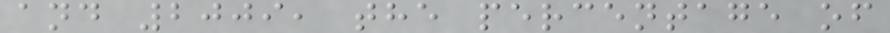and 2009, the percentage of
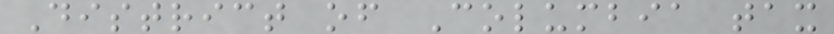District of Columbia tax
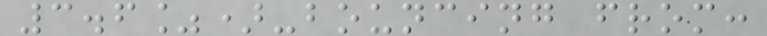3.6%)-bouncing from:
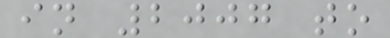in 2007 to
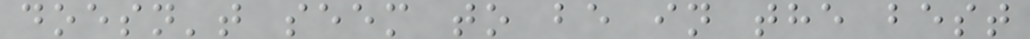doesn't seem to be in the best
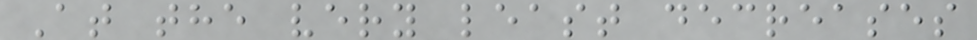At the very least decreases
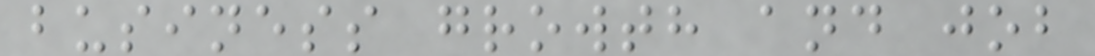business growth and job
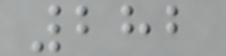282
